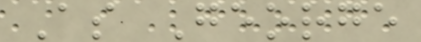As George
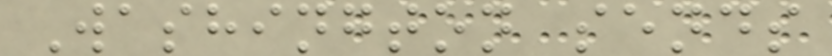Washington sends
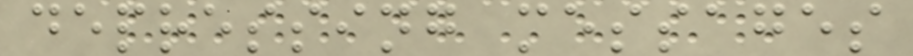depressing messages
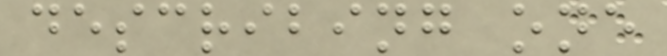describing one
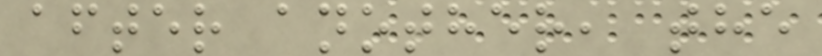after another, the
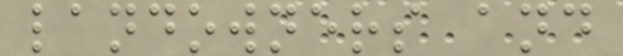landowners and
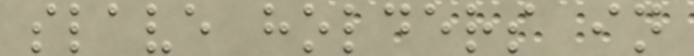slave holders in
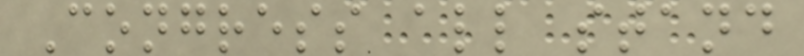Congress all stand
